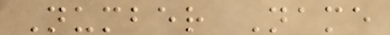Number Name
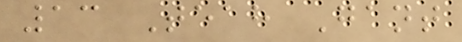13 Teah Gant
